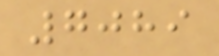7089
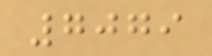7079
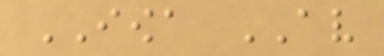IOWA AV
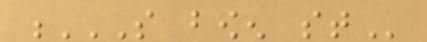S BOWEN ST
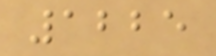1225
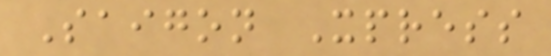Saigon Xpress
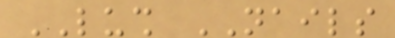LUSH NAILS
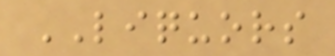LIQUORS
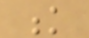k
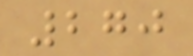270
